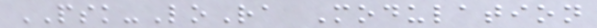PSK-LoRa Modulation
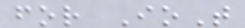for IoT
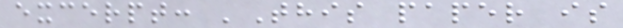excerpt: 'This paper is
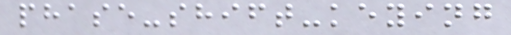phase-shift-keying
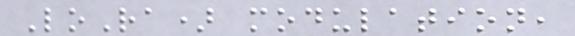LoRa) modulation,
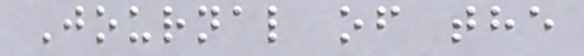Journal of the
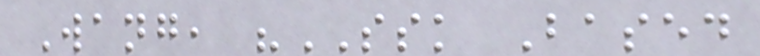Wang, "SSK Based
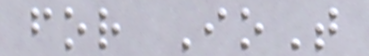for IoT
